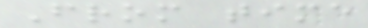From time
